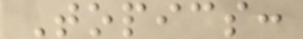Topics:
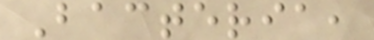Bacteria,
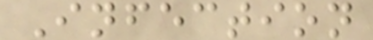Infection
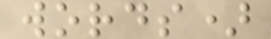words)
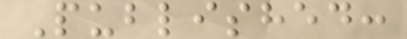Published:
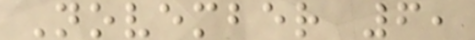November 6,
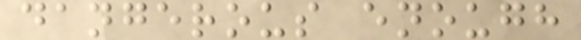dangerous enough
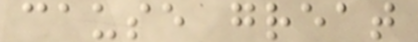cause great
